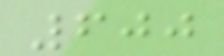600
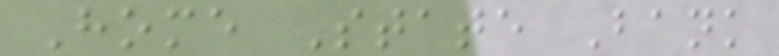Home State Bank
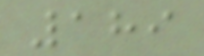189
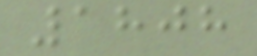1808
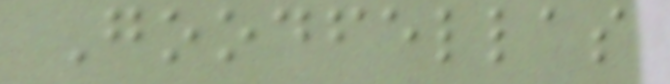Goodfellas
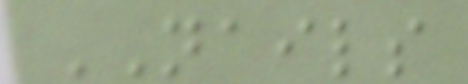NAILS
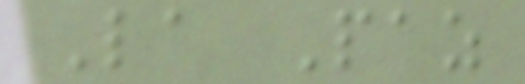La Paz
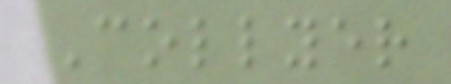Collyer
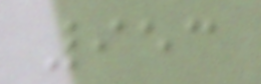953
